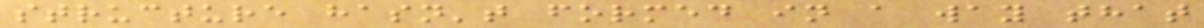structure hasn't formed in a way that
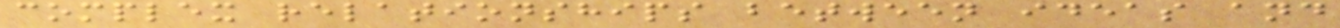complex relationships between ideas and
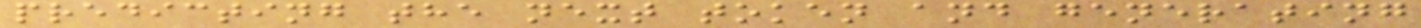predicting the next token and generating
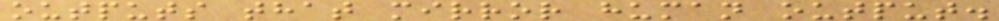outputs that mirror human output.
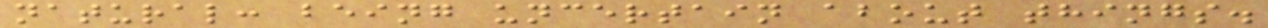natural: being uncertain about things.
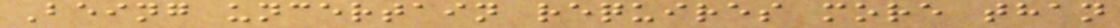Being uncertain requires more than
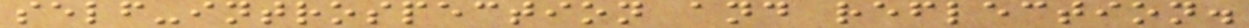self-introspection and reflection.
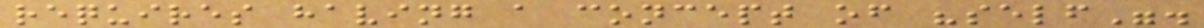requires having a concept of "self".
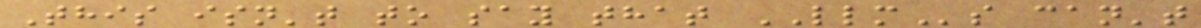This isn't to say that LLMs can't
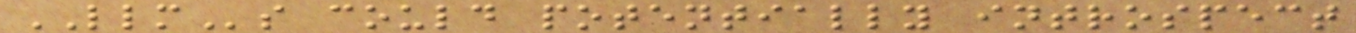LLMs could potentially introspect
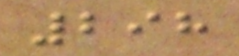298
